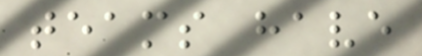teams have
